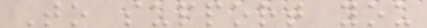To support you
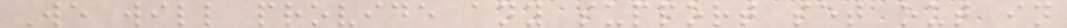We will provide any support set out in
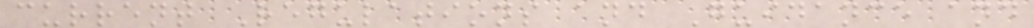current Regulations and Guidance and
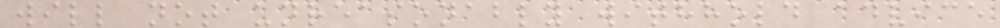will not unreasonably withhold advice
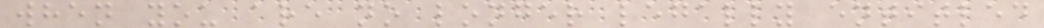when you are no longer legally entitled
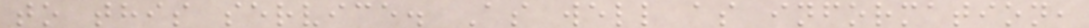to this service. As well as information,
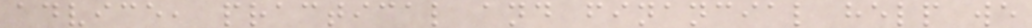advice, practical and financial help we
